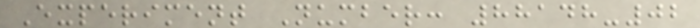Experiment Number: 88148-02
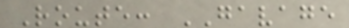Route: GAVAGE
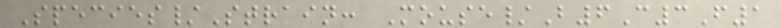Species/Strain: Mouse/B6C3F1
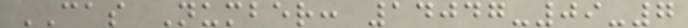CAS Number: 14047-09-7
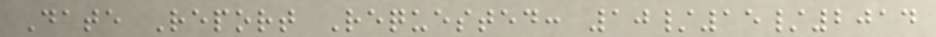Date Report Requested: 10/15/2014
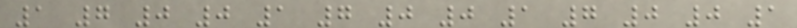1 7 0 0 1 7 0 0 1 7 0 0 1
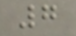7
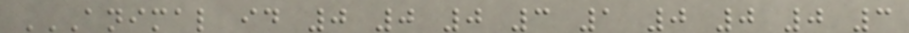ANIMAL ID 0 0 0 3 1 0 0 0 3
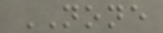NONE
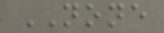NONE
